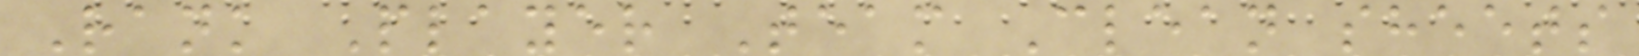Rank Player Team Clean sheets
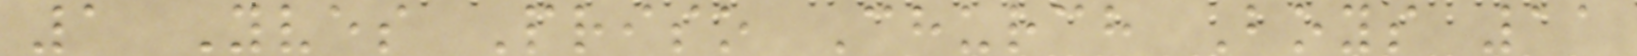1 Yves Priso Church Boys 11
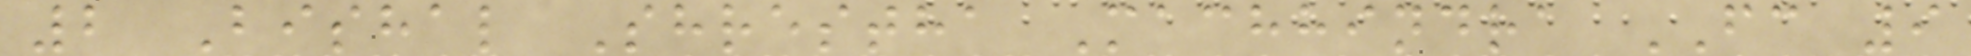2 Bishal Shrestha Machhindra FC 9
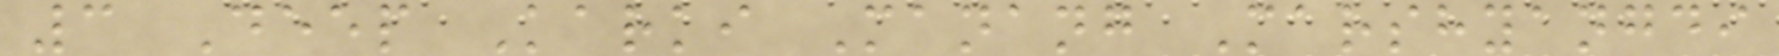3 Deep Karki Manang Marshyangdi
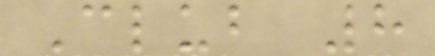Club 8
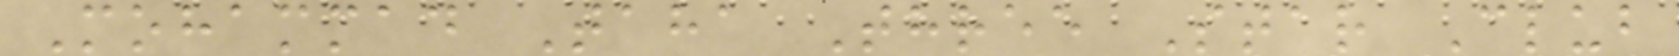Mohammad Taha Three Star Club
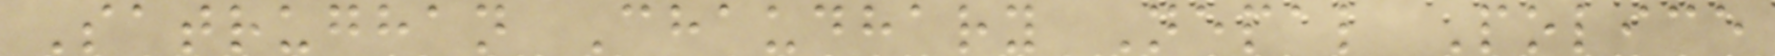Satrughan Chaudhary Nepal Police
